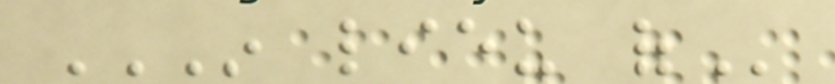IN LIEU OF
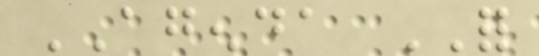AGENDA FOR
